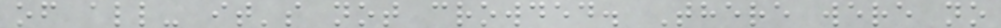of all- it's not crowded. There were no
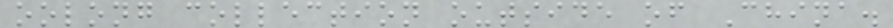oolong collection outside of China.
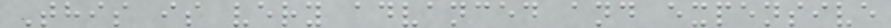This is very advanced and expensive
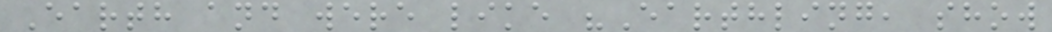Earth and were like "Earthling, show
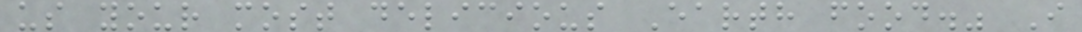us your most delicious Earth food." I
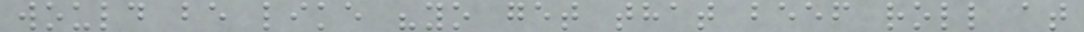would be like "yo get that beef roll at
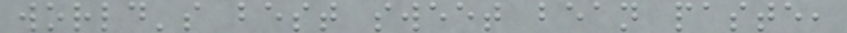world's best sweet bean paste,
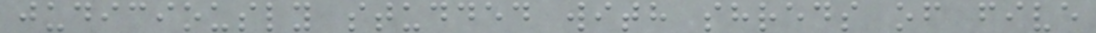judiciously studded with shreds of five
